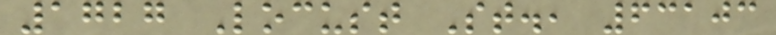1727 Locust St., 63103
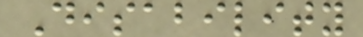Disability
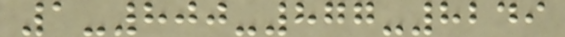1-800-877-8249
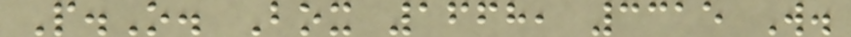P.O. Box 1668, 3315 W.
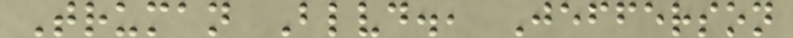Truman Blvd., Jefferson
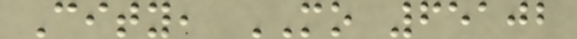City, MO 65102
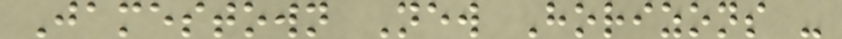Jamestown New Horizons -
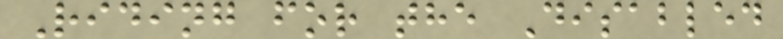Riding for the Disabled
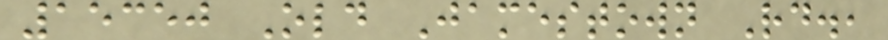15350 Old Jamestown Rd.,
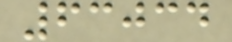63034
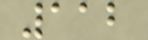112
